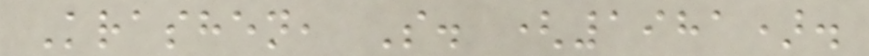Krashen, S. (1981).
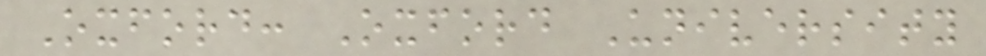Oxford: Oxford University
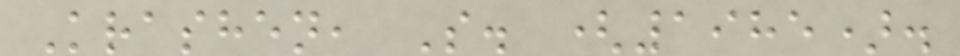Krashen, S. (1985).
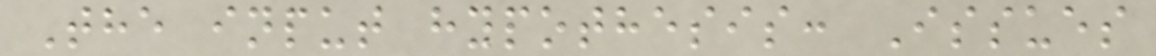The input hypothesis: Issues
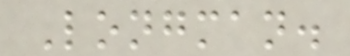Longman.
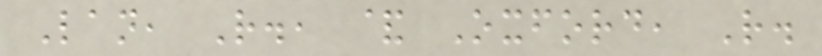Lan, R., & Oxford, R.
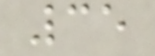35
